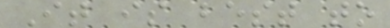It is best to
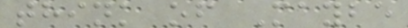think of Maybe
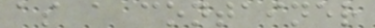as a container
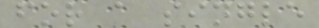for a single
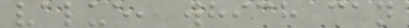value, which can
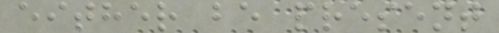either be present
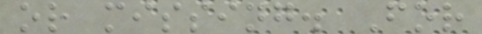or missing. For
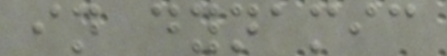in dynamic
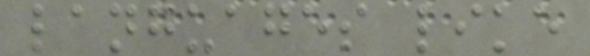languages like
